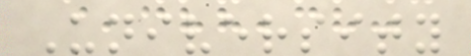University
